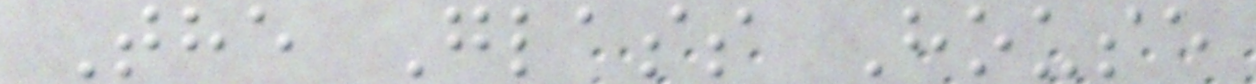The Glass House
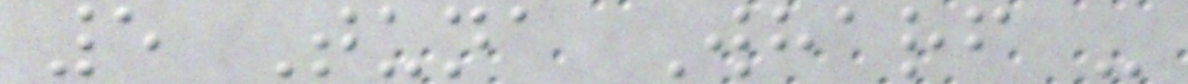5 Tuna Wharf -
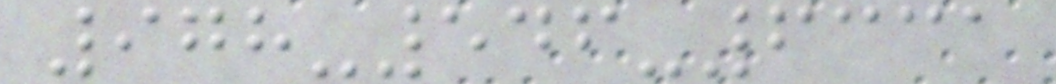978-546-6331
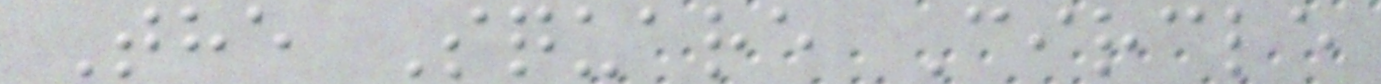The Square Circle
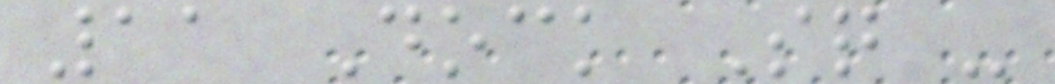11 Dock Sq -
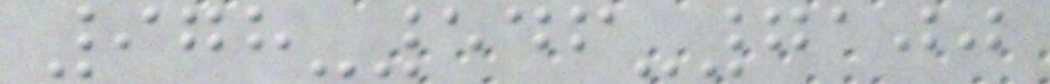978-546-7100
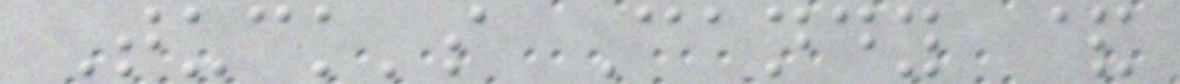Tuck's Candy &
